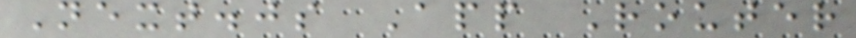Next.js App Router
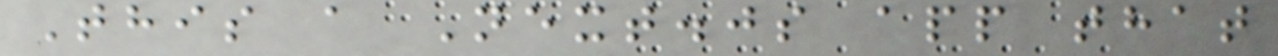This a Next.js app that
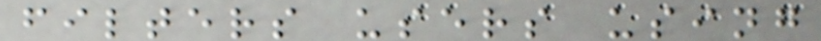filters users using
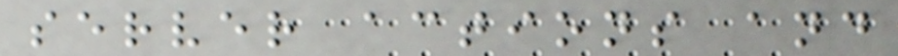server actions and
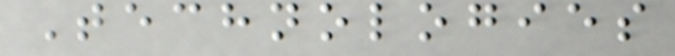Technologies
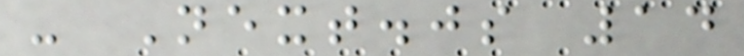- Next.js 14
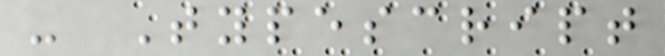- Typescript
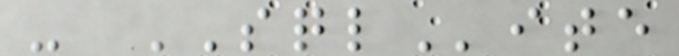- SQLite
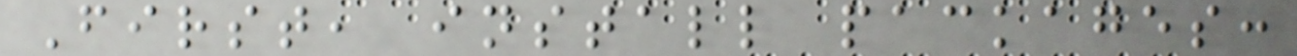First, install packages:
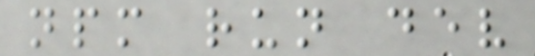npm run dev
